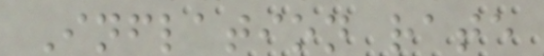Inflation rate
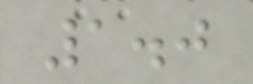1.0
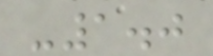-1.0
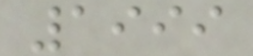1999
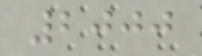2000
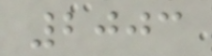2003
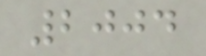2004
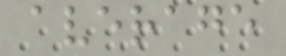average
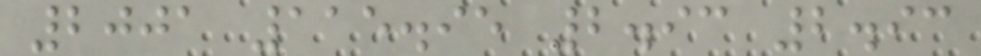2001 115.95 2.93 2.93
